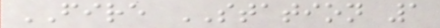FIRE STATION 1
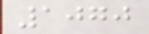1070
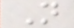N
